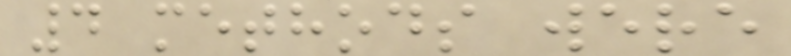4 methods were
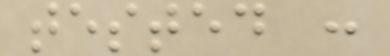tested :
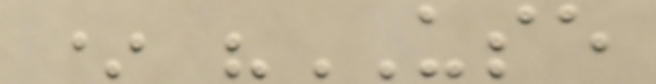* "USE
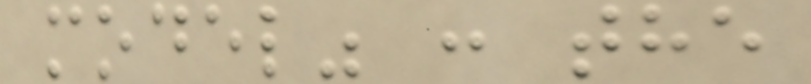model" : the
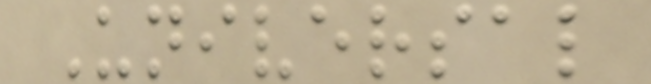Universal
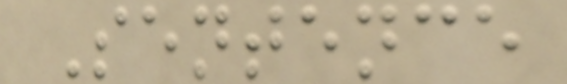Sentence
